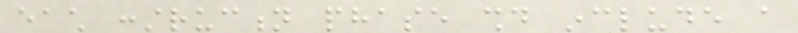each construction phase should include a
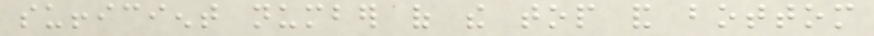sufficient number of the top and bottom
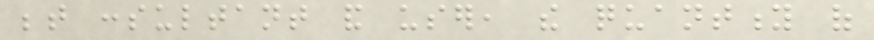between consultant and user, the quantity of
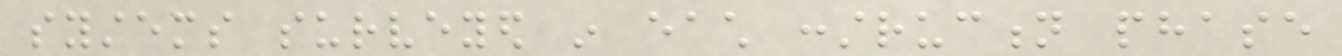systems surveyed in each construction phase
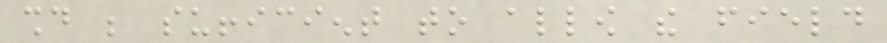should be sufficient to allow the field
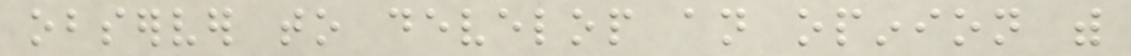observer to develop an opinion with
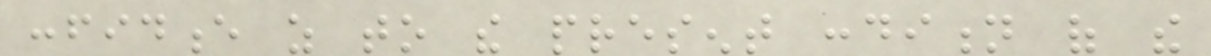confidence as to the present condition of the
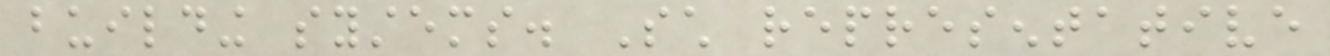building systems. Such representative
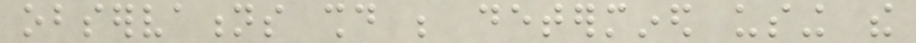observations should be determined using the
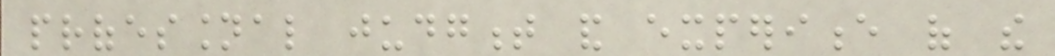professional judgment and experience of the
